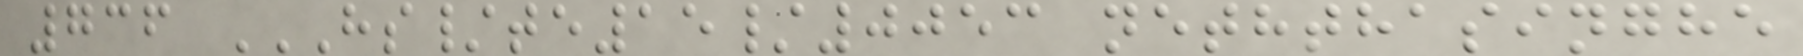736 HS/TE15/0053 NETHTHASINGHE
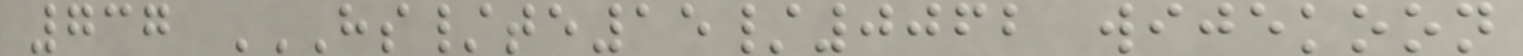737 HS/TE15/0062 WIJEKOON
